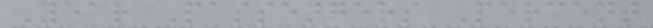Year Passengers Percent
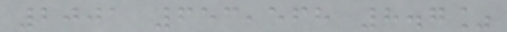2001 653,568 8.7%
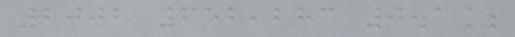2002 652,283 0.1%
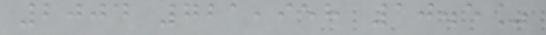2004 721,958 10.5%
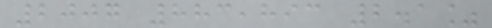2007 883,893 2.1%
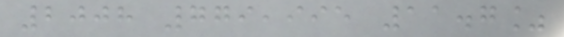2008 779,995 11.7%
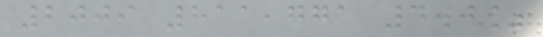2009 811,771 4.0%
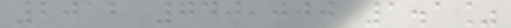2012 740,000 1.1%
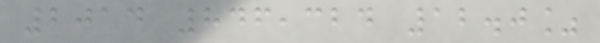2014 846,324 12.0%
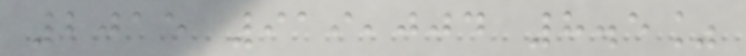2015 919,004 8.5%
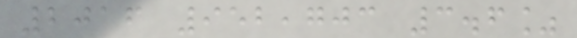2016 952,703 3.6%
